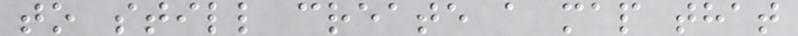to still create a map that
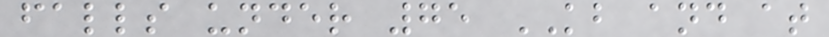falls under 75 KB and at
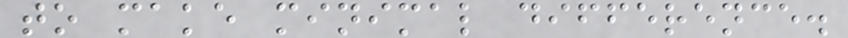to make minimal difference.
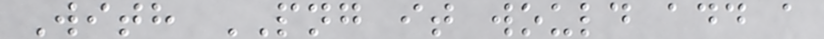With PNG it would add a
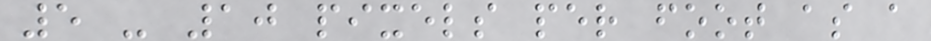5 - 10 pixels per foot as a
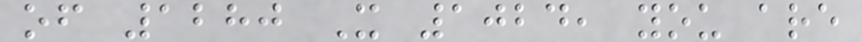of 1280 X 1024, you are
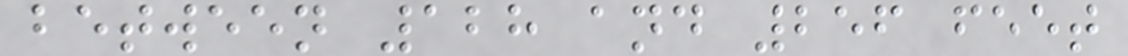between 128 and 256 feet
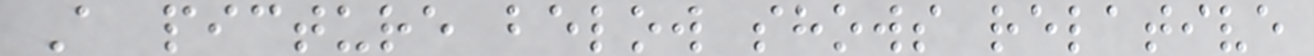A picture below shows relative
